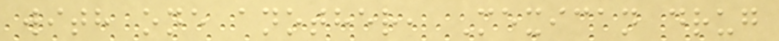with one another, Mexican drug
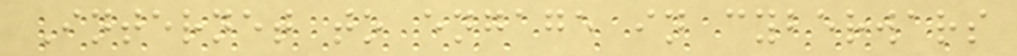Internet to engage in cyberwars
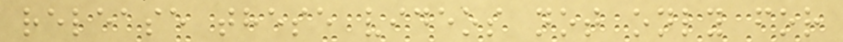release these videos not only for
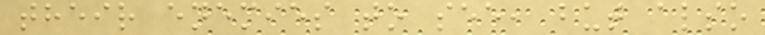their enemies to see, but also
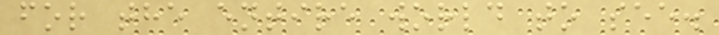for the entire world to see.
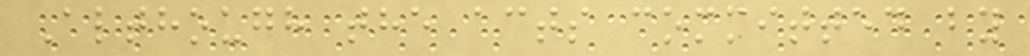Although the acts committed by
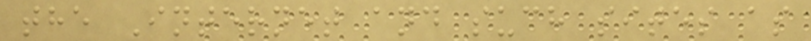the Internet and such sites as
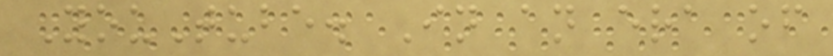YouTube. In an era of
